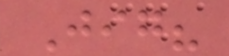Jig?
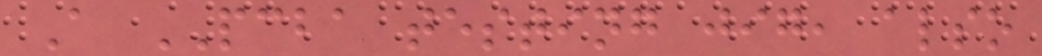A PCBA testing jig, also
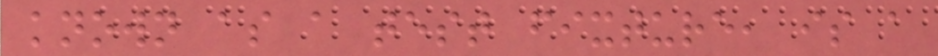known as a test fixture, is a
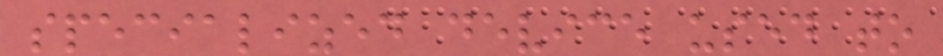specialized device used to
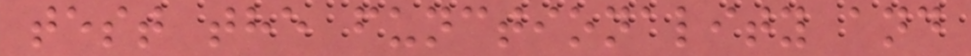test the functionality and
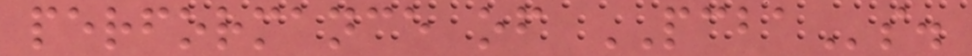performance of PCBAs.
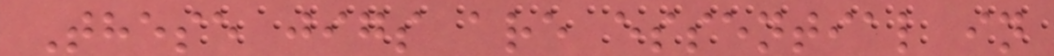These jigs are essential in
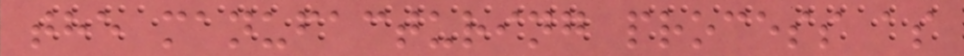the manufacturing process as
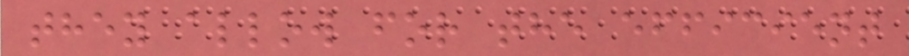they allow for the efficient
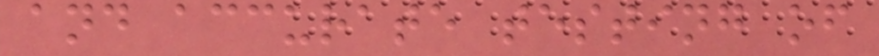and accurate testing of
